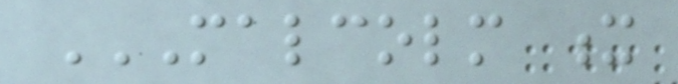MALCOLM X
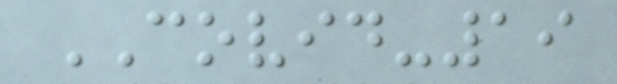COVID-19
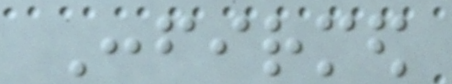Confirmed
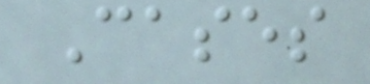Cases
